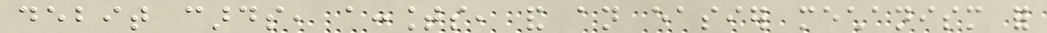debit cards, accounts, and an easier mechanism for
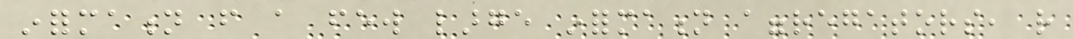information from a few large information aggregators, rather
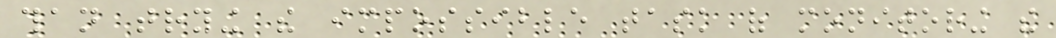than trying the impossible task of monitoring the
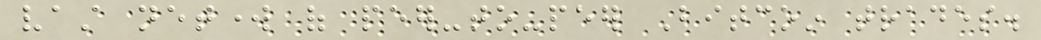vast network of peer-to-peer Bitcoin trades.
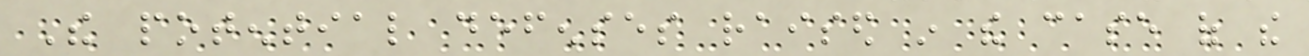The potential defenses raised in the case of the
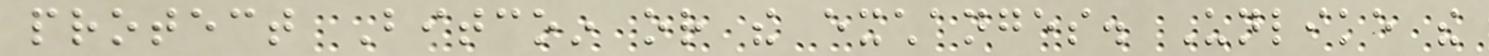protect Bitcoin or the exchanges. Unlike the
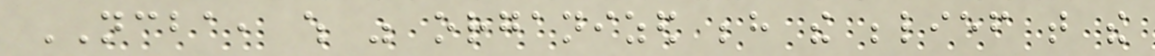NCBA, which was organized behind the belief that the
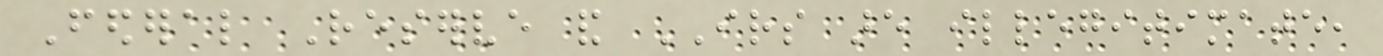Federal Reserve and IRS are illegitimate,
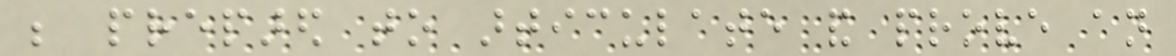be prepared to articulate and prove an
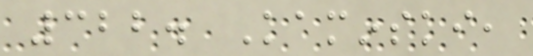322. Kaminski,
